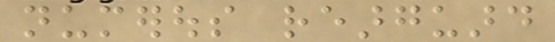numerous rearguard
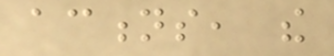actions, the
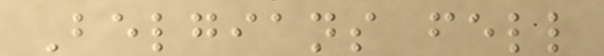Belgians fell
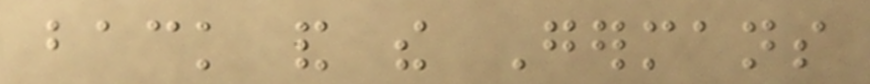back and the Germans
